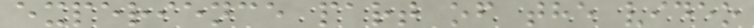experience part of the video
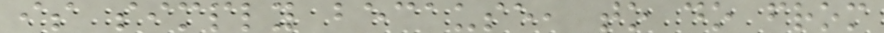is simply because, to do from
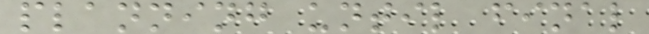planning until final
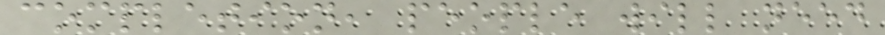completion, people will need
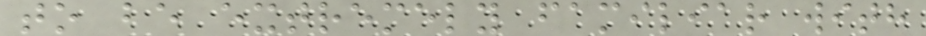to be extremely familiar with
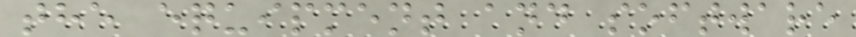the equipment and software
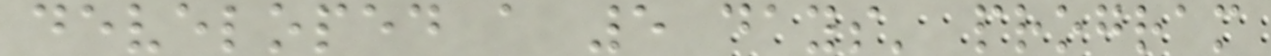developed a 5 days' program
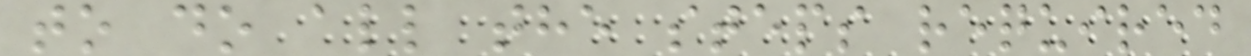to do all the steps required
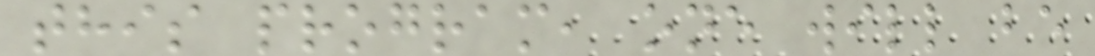this program, one will be
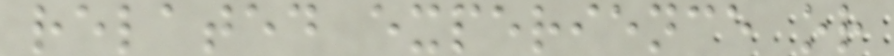related experience or
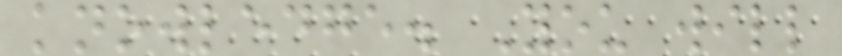knowledge. You will
